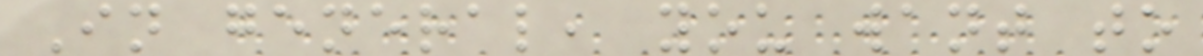In general, you want to
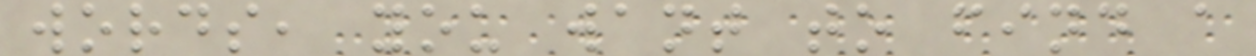words, you want to find a
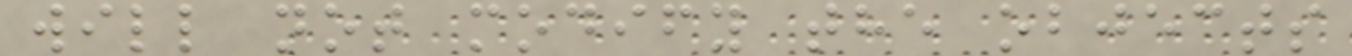will not modify the objects
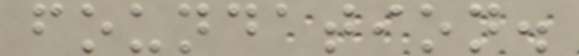foundation.
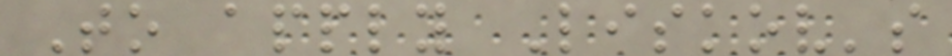To apply Liskov's
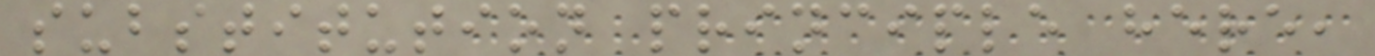substitution principle here,
